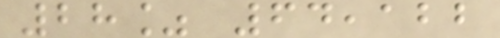28% 64,122
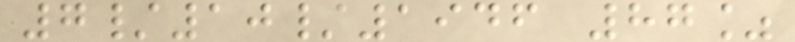7/10/1946 87%
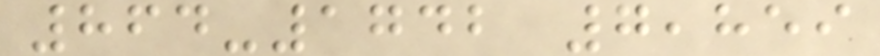864-1742 7,859
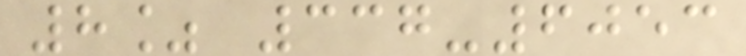8% 337-6053
